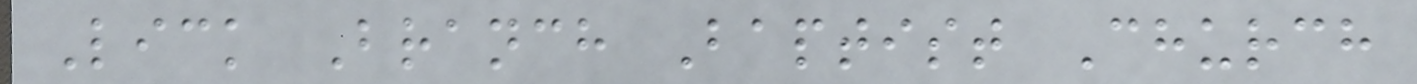Lick Branch Baptist Church
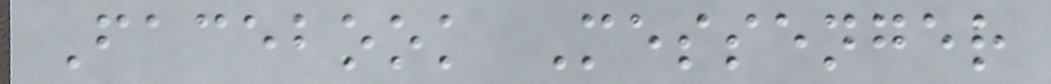Facebook Messenger
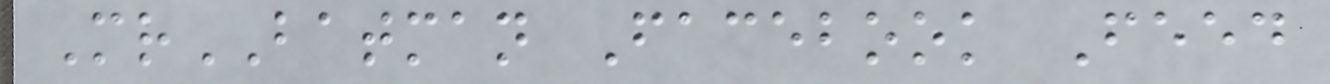MrBATMAN Facebook Feed
